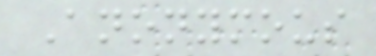Anonymous
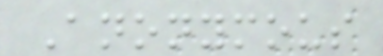Anonymous
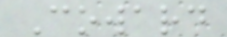Coward
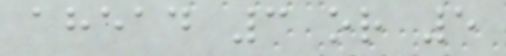ahead 3 or 5
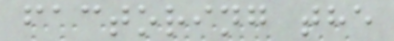factoring the
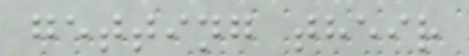getting their
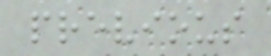previous
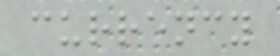currency
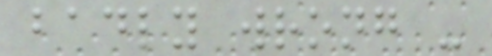badly wrong -
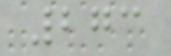273
